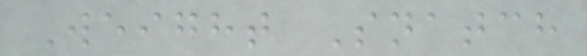Weight Snatch
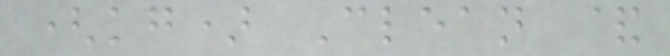(kg) Clean &
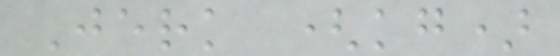Jerk (kg)
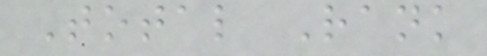Total Rank
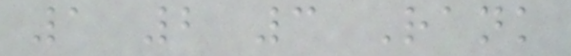1 2 3 Rank
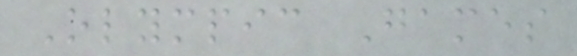Olympic Games
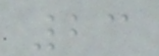23
